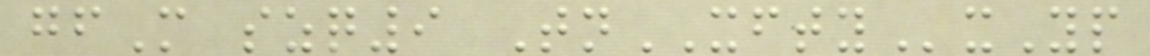gfM szq9 TnXFTYxYp
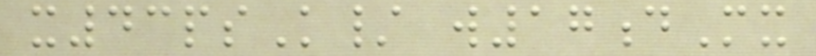x43psK/ w17dMx
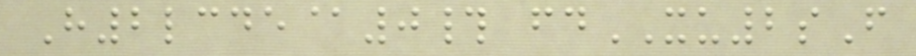H2lcde@0# fdXU2sF
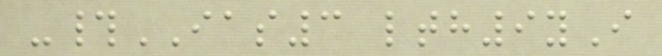-#IAS3 lth9yI
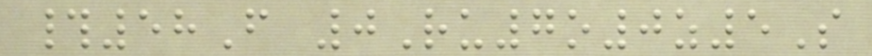#58F 0Ru7o0z5S
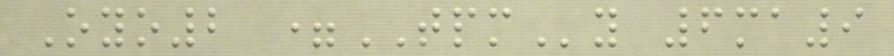Oyo2 =TPMy 6ma9
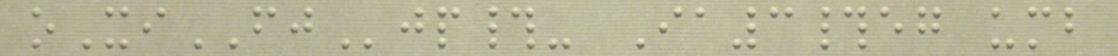oXiFJjp#- Ia3#eg umb
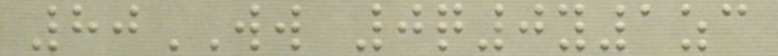80WW 0q0y1zc
